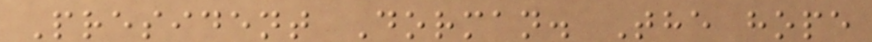President Dorman. The hope
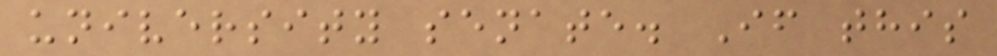university senate. If this
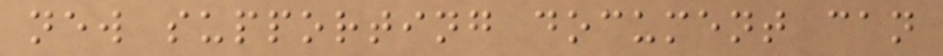new supporting document can
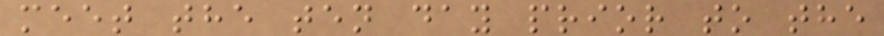meet the ten day prior to the
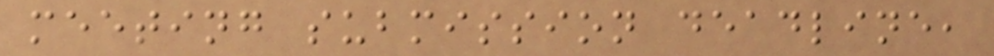meeting submission deadline,
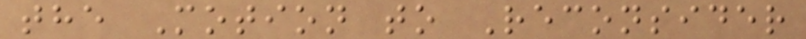the Motion to Reconsider
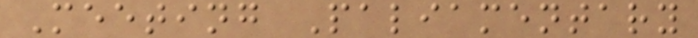Meeting Paliamentary
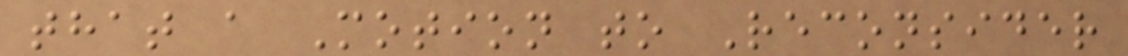that a Motion to Reconsider
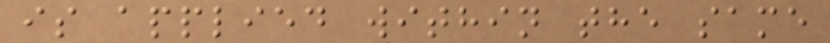is applied within the same
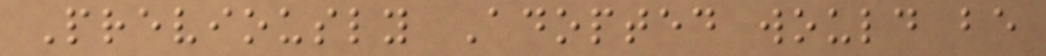Previously Adopted would be
